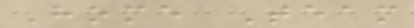Home Team
